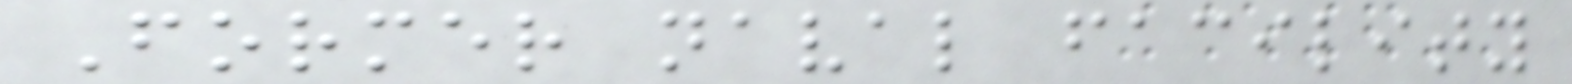Former naval facility
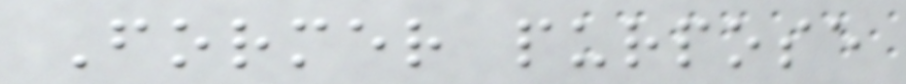Former purpose
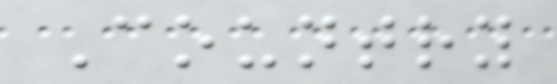Country
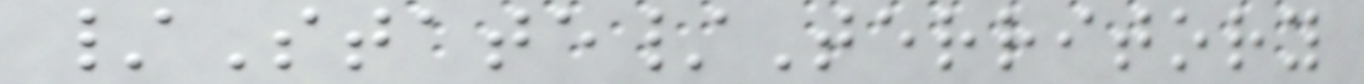/State/Territory
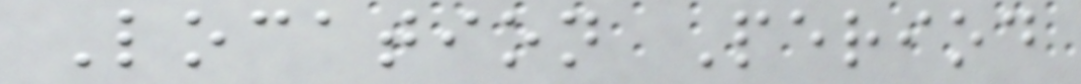Location Period
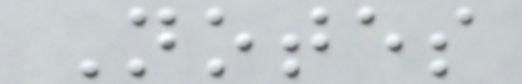Notes
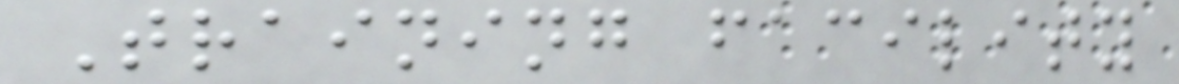Training facility
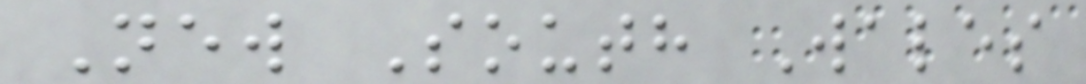New South Wales
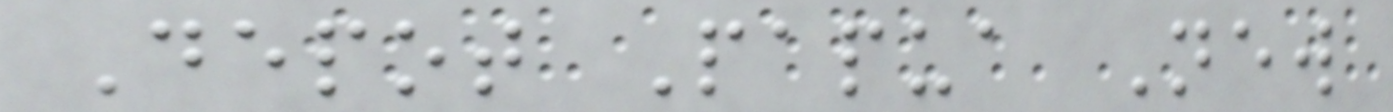Depot Papua New
